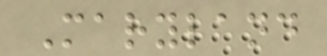Maryland
